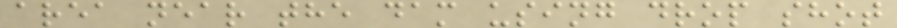area near the dam using drop shot
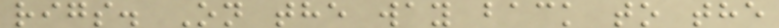rigs. On the way back to the
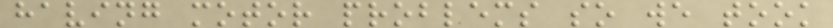having motor problems so we took
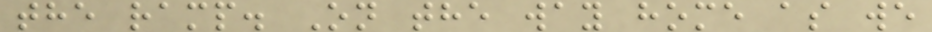the ramp. On the way home as we
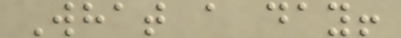What a day!
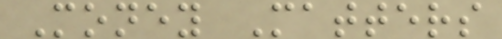Money Matters
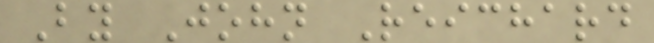By John Reichard
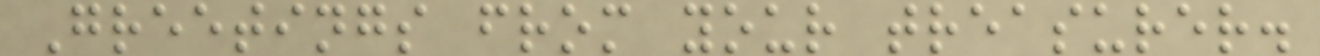Greetings from your treasurer.
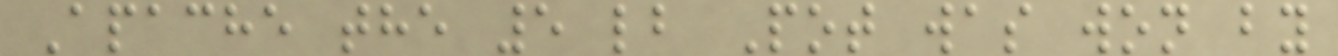Apache the 5 lb Pot was won by
